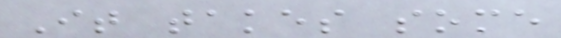It takes some
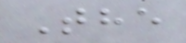The
